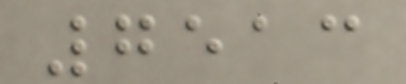7513
